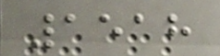1518
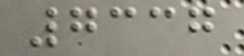7337
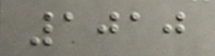1010
